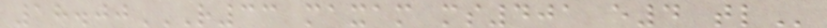18.00R33 MAXAM MS401 E4 TL
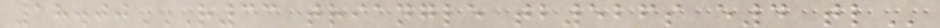18.00R33 TRIANGLE TB526S E4 TL
